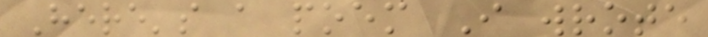Here's a poem I wrote
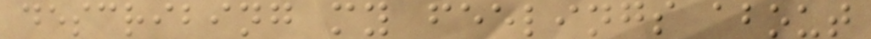describing my feelings about
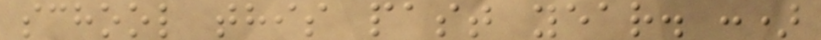school this past year. :)
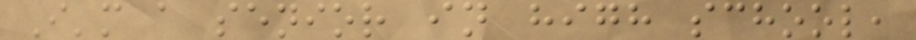I'm a senior in high school,
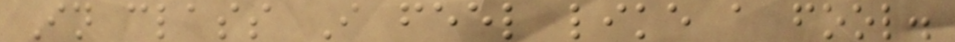In class I feel like a fool.
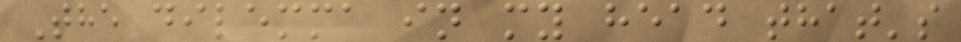The dilemma in my head that's
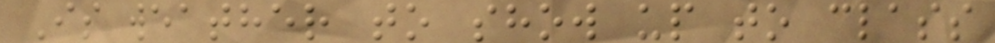Is weather to show up to class
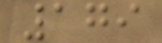179
